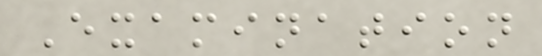Examination
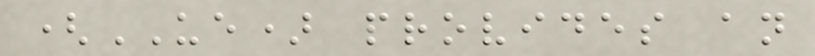(UE) provides an
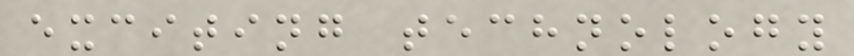exciting technology
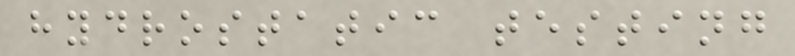hydrostatic testing
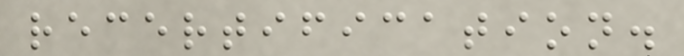recertification.
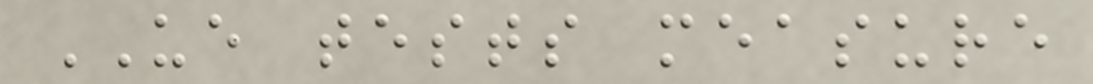UE tests measure
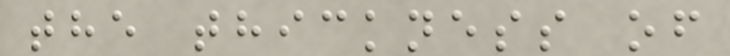the thickness of
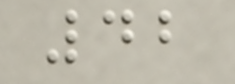42
